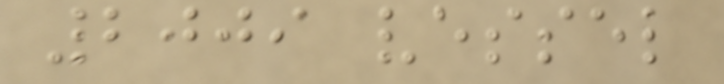2009 vessel
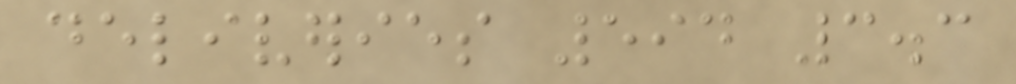deliveries 594 3.3
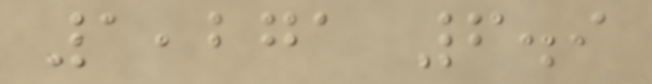1,271 6.9
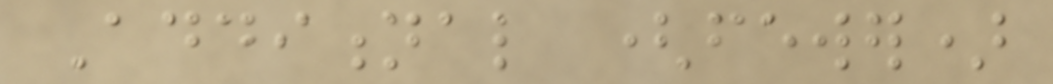Additional (fewer)
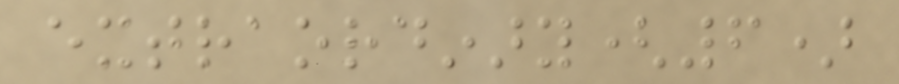extraordinary(6)
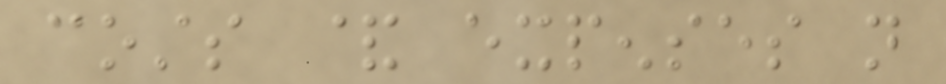costs & expenses not
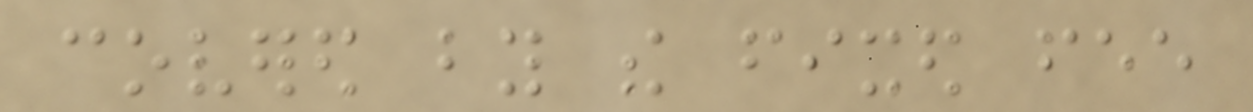covered by the fixed fee
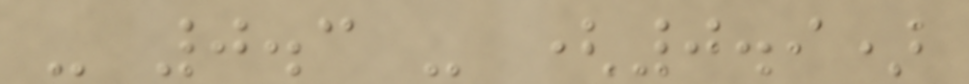- 0.3 - (0.9)
